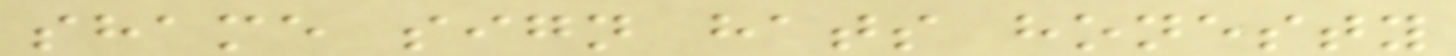shame sign hats honesty
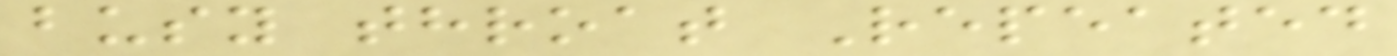busy throat Repeated
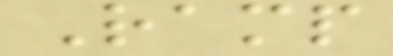Ramp
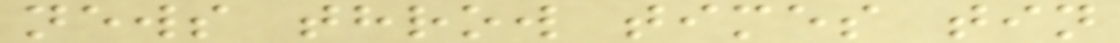news throw times tin
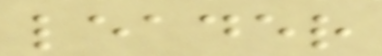leader
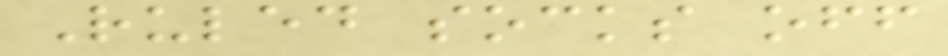Ruled socks off
